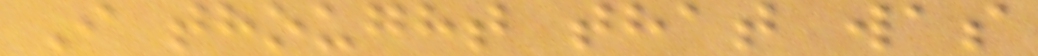I thought that was
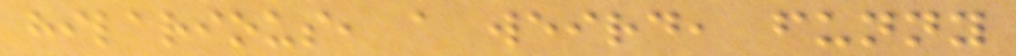hilarious, a weird, funny
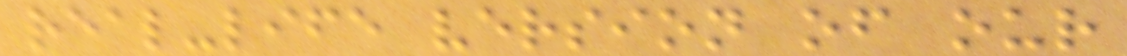real-life version of our
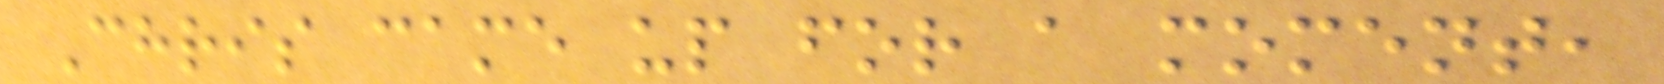Chris came up for a moment,
